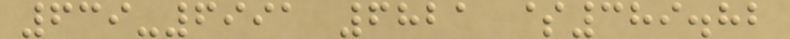639-6991 6821 $389.82
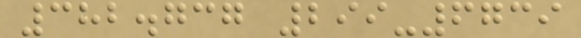382.737 299-6739
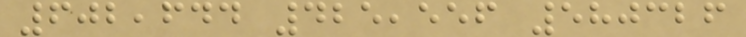602,644 425,556 580326
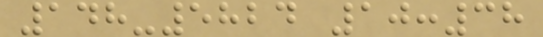148-5824 10:38
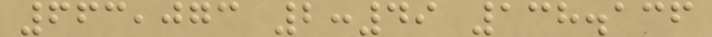663,073 2:49 138.136
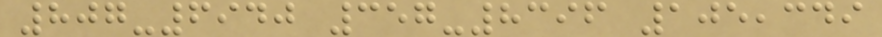807-6940 357-8396 105,349
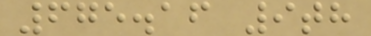675.16 9th
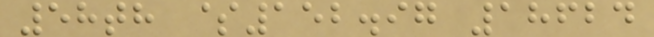58th $152.97 18624
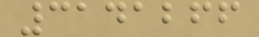3141266
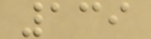139
